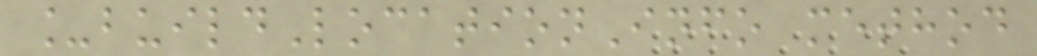_buildLocationInfo method
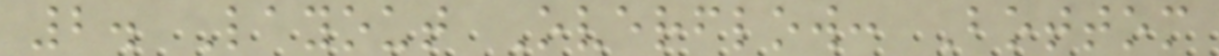2. Layout Overflow: Bottom
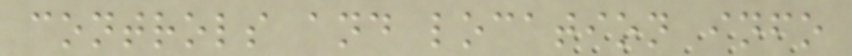controls and location info
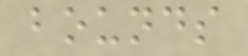bounds
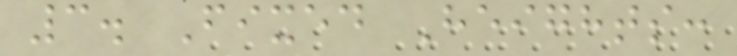3. Fixed Heights:
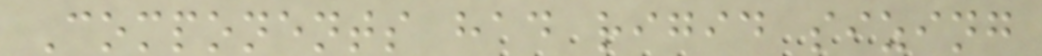Components had rigid sizing
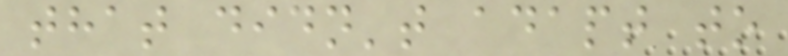that didn't adapt to
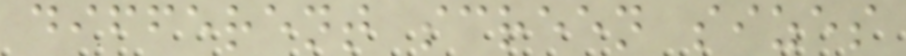different screen sizes
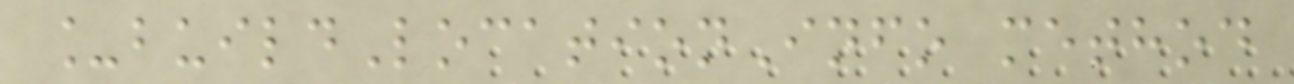_buildLocationInfo method
